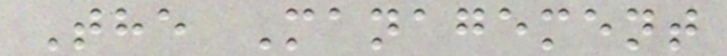The Management
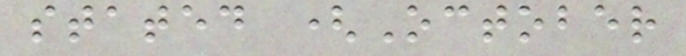stated (October
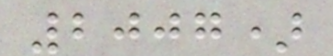2007)
